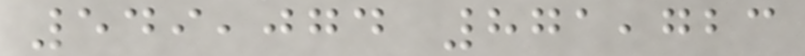549,074 871,723
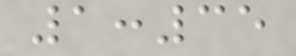1:35
